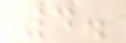4.
